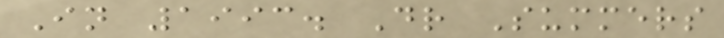In 1993. Dr Summers
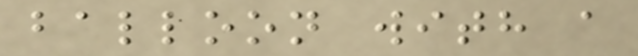balloon with a
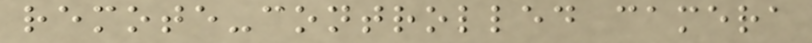remote-controlled camera
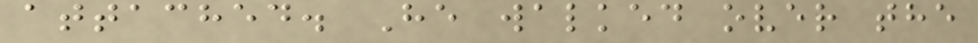attached. He walked over the
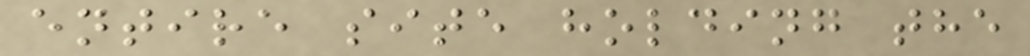entire site holding the
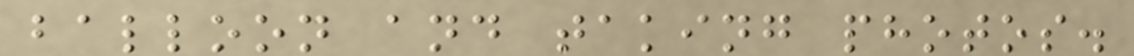balloon and taking photos.
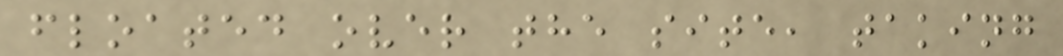floated over the site, taking
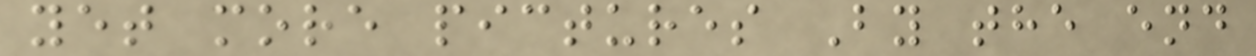yet more pictures By the end
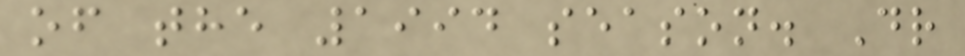of the 1994 season. Dr
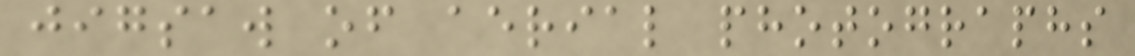jigsaw of aerial photographs
